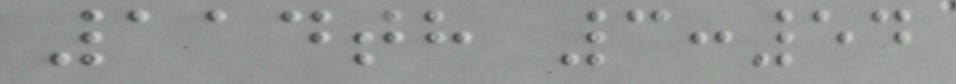114th 3:54
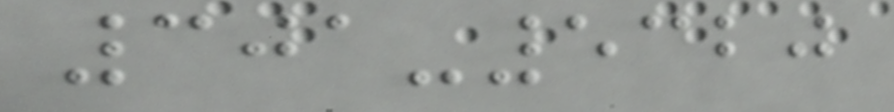301-5320
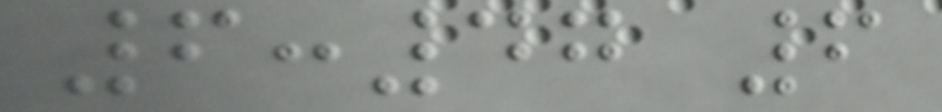6:47 6
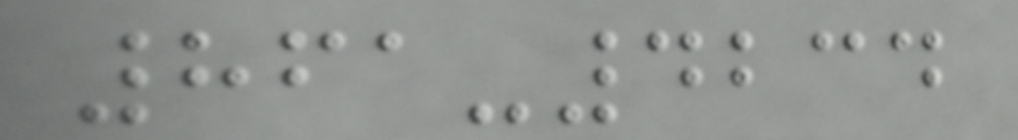861-4234
